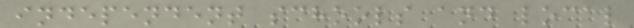independent schools and local
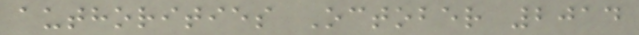authorities October 2014
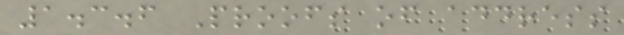1.3.6 Proofs of address
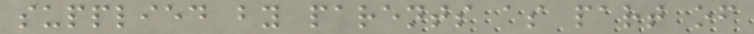supplied by parents as part of
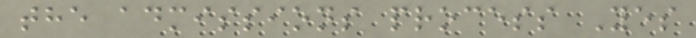the admissions process Yes
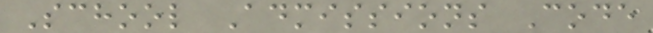School Admissions Code
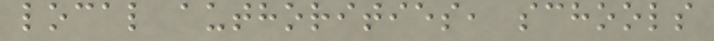local authorities, schools
